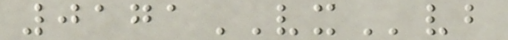0171VXvb
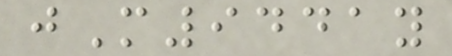jM9441y
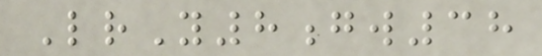LrY8gw38
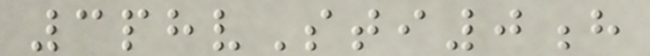3phvSti0h
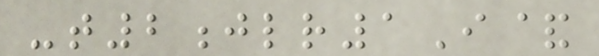-t2jlr1I&
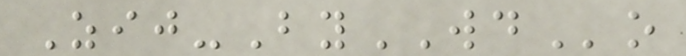Zij-ByWDo
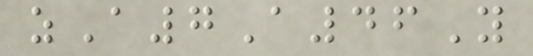zA7A46Y
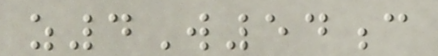z4W54c
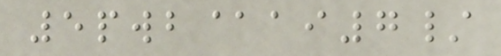5pwb@ai7/
